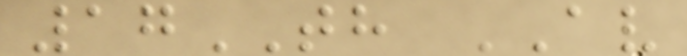17TH AV
